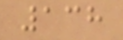138
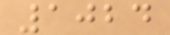1024
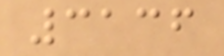3136
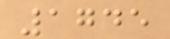1745
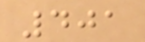401
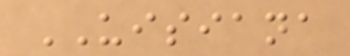UISIANA
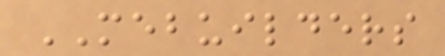MEBUILDERS
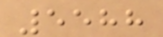5588
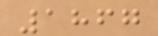1867
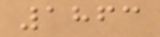1863
